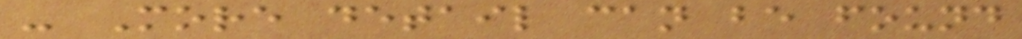- More detail can be found
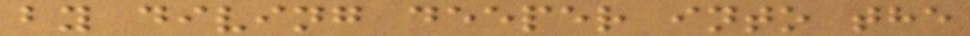by diving deeper into the
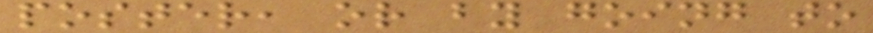poster, or by going to
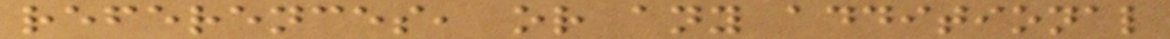references, or any additional
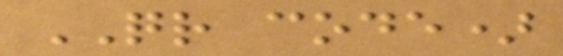QR code)
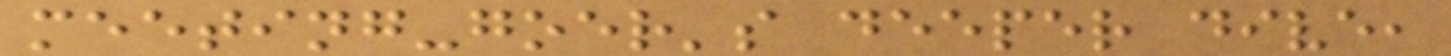meeting-goer's deeper dive,
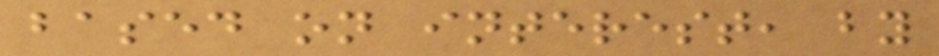based on interest, by
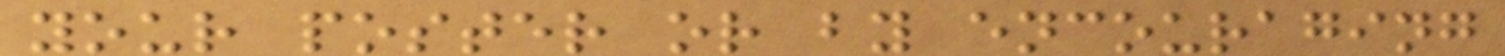your poster or by encouraging
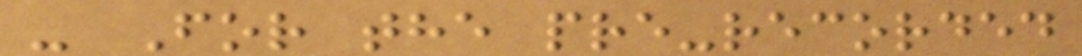- For the pre-recorded
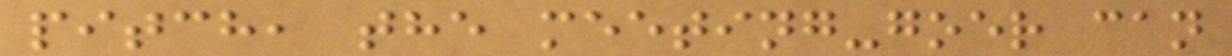pitch, the meeting-goer can
